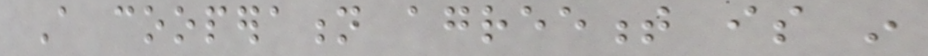A cooperation agreement is in
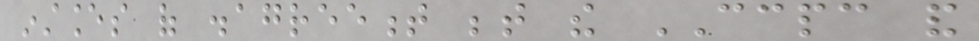instances of disagreement between the CCPC and
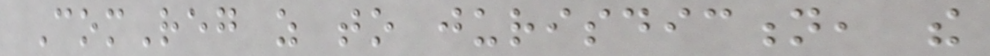ComReg as to jurisdiction, the
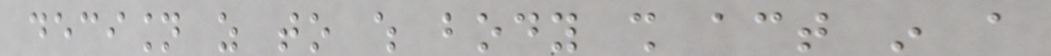decision as to which body shall act in a
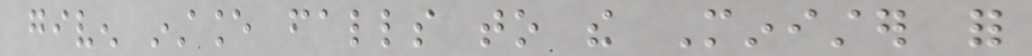given instance falls to the Minister for
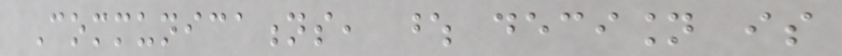Communications, whose decision is
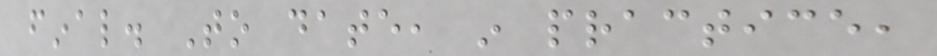final. To date, in practice,
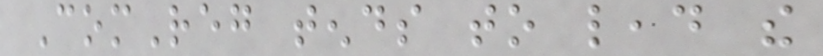ComReg tends to lead the
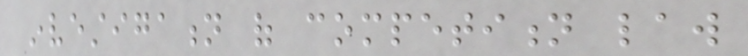investigation of competition law
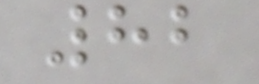82
